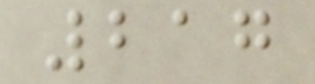217
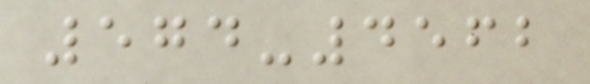574-4562
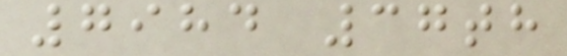7984 37th
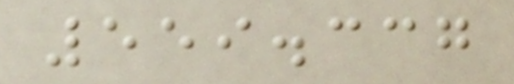559.337
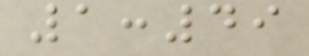1:49
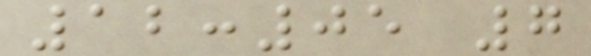12:05 7
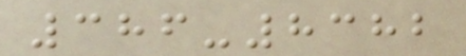386-8382
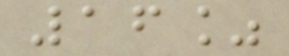16%
